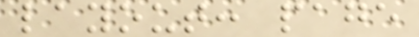layout: page
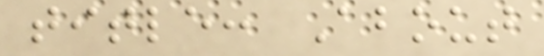title: About
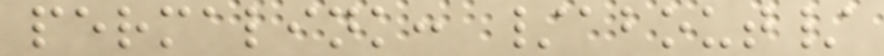permalink: /about/
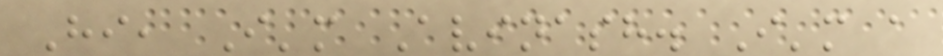Hi, I'm Avinash. I'm a
